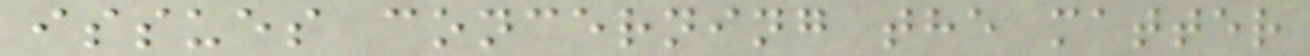issues concerning the matter
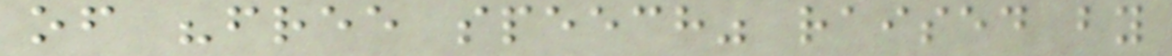of "free speech" raised by
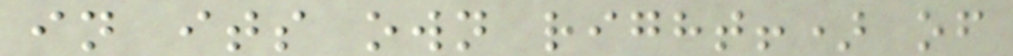in its own right!) of
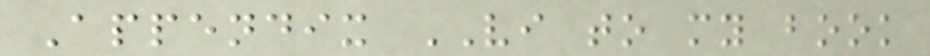Appendix VI to my book
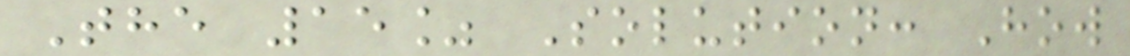The 15% Solution: How
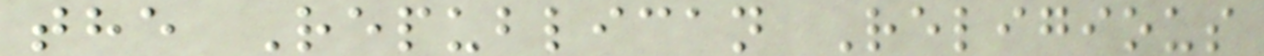the Republican Religious
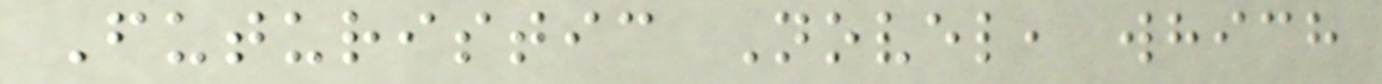Futuristic Novel, which
